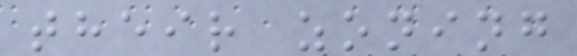their zoning
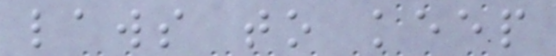laws to keep
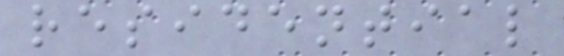residential
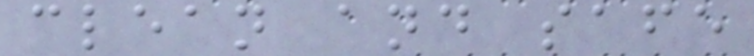clean and safe
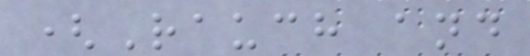(Rauch and
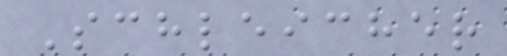Schleicher
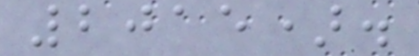2015).
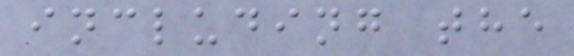including the
